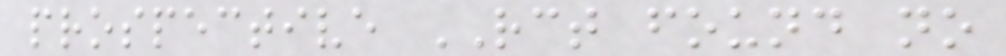prospective RCT found no
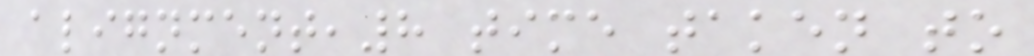alignment,8 time taken to
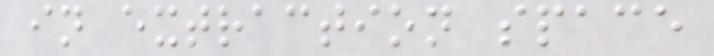in extraction space
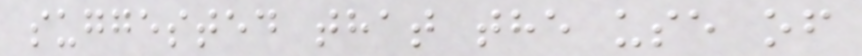suggested that the use of
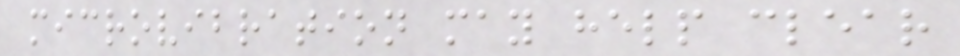microvibration may help clear
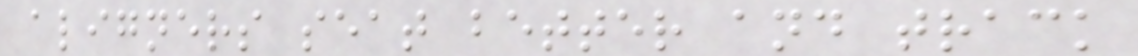aligners seat better and track
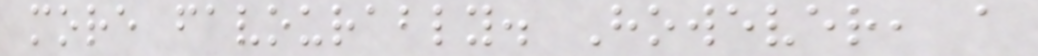more favourably. However, a
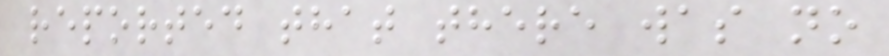reported that there was no
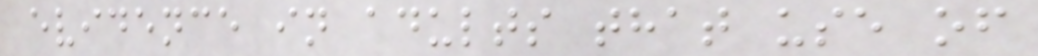evidence in adults that use of
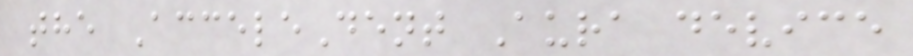the AcceleDent Aura device
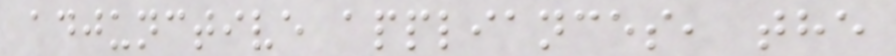adjunctive appliances, the
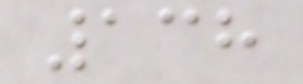138
